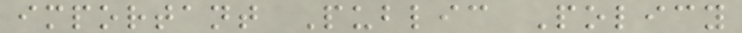important Public Policy
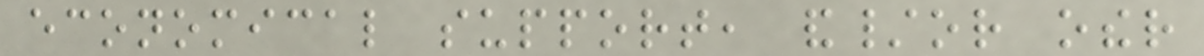economical support, and/or other
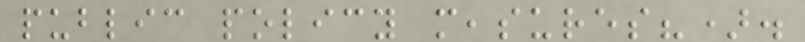public policy measures?).
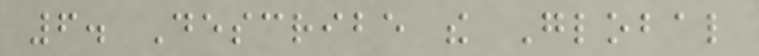6. Describe the Global
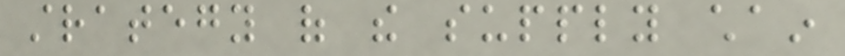strategy of the supply chain
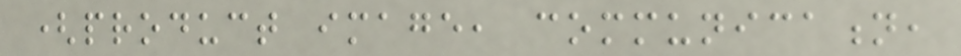(product image, communication,
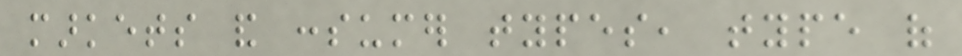markets and consumer types, type of
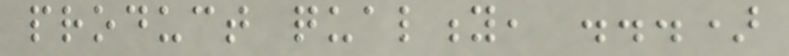product quality, ...)
